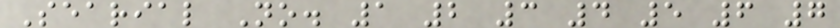Searial No. 1 2 3 4 5 6 7
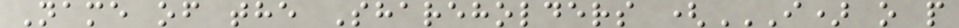Name of the Shareholders (I) O P
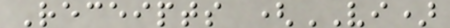Receipts (VI)
